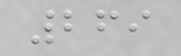269
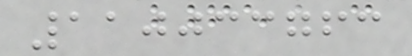110033763
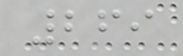269
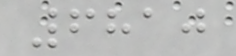6810
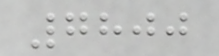7800
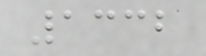1332
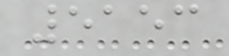5153
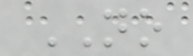NO
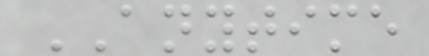ANYTIME
